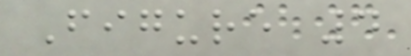Figure 4
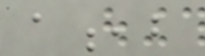a,b
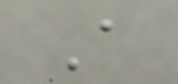A
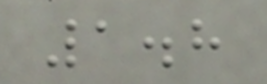1.8
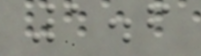1.6
